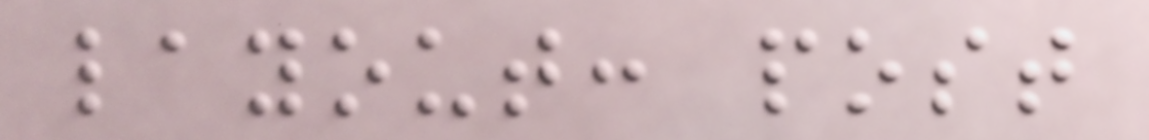layout: post
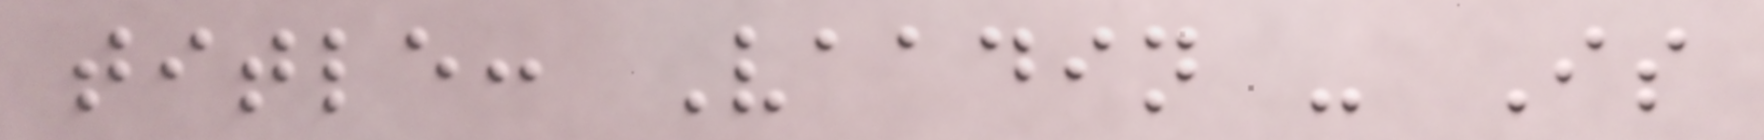title: Vaadin - Is
